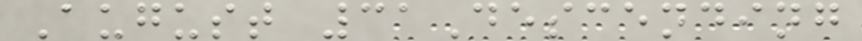August 31Descending
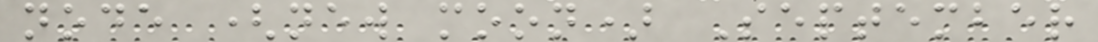node (new moon) September
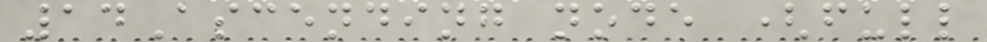14Ascending node (full
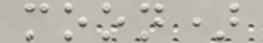moon)
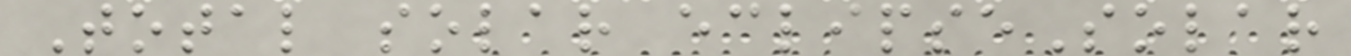Total solar eclipseSolar
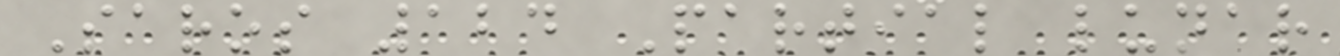Saros 124 Partial lunar
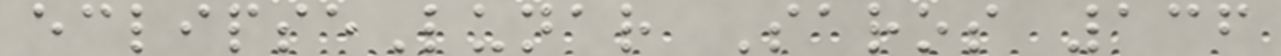eclipseLunar Saros 136
